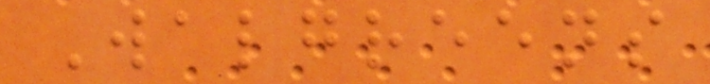Walgreens
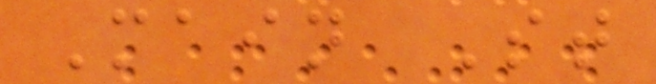Main St
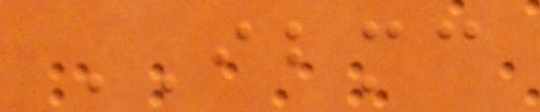IBMC
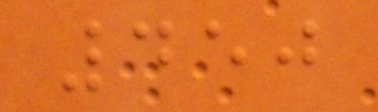450
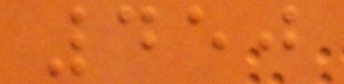450
